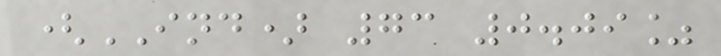(IND) 73 0.09%
